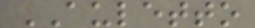AULETTO
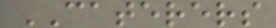CATERERS
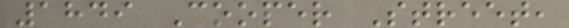1849 Cooper Street,
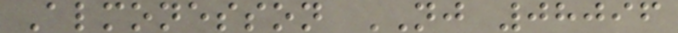Almonesson NJ 08096
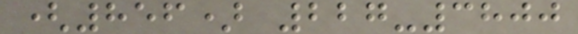(856) 227-3800
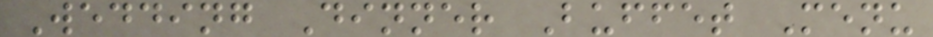Wedding Dinner Buffet Menu
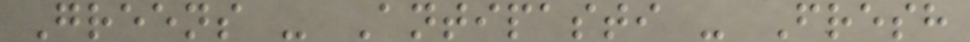Greens - Antipasti - Fresh
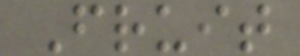Fruit
